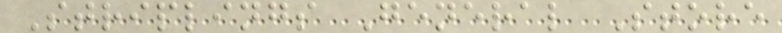Striplings General Store
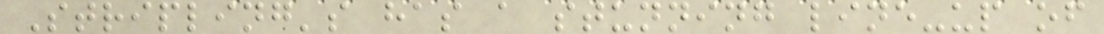Stripling's has a stunning line-up of
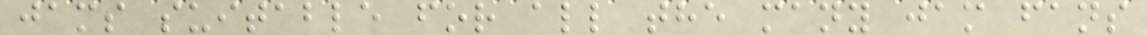jams suitable for all the many jam fans
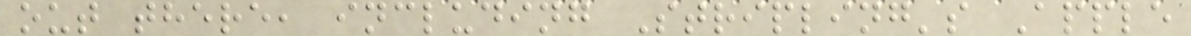out there, including Stripling's Apple
